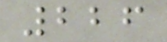226
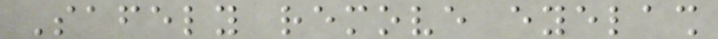Safely remove eyelash
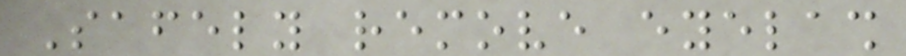Safely remove eyelash
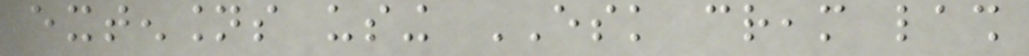extensions using ESK cream lash
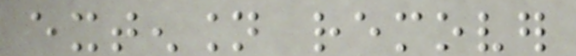extension remover
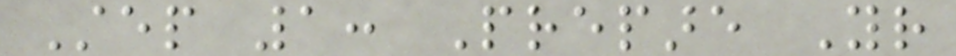Step 1: Prepare Your
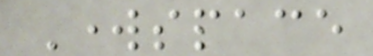Workspace
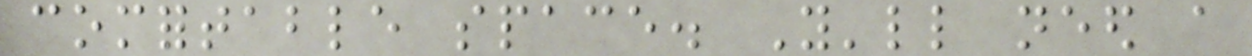comfortable space. You'll need a
